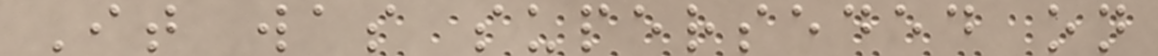It was superseded on
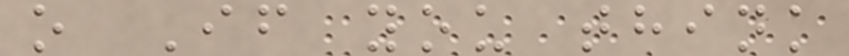o If you think
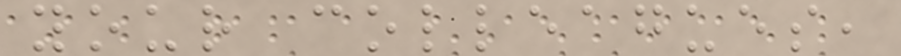your colleagues,
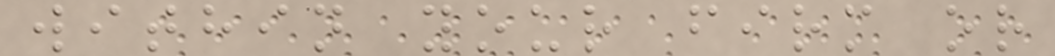within your firm or
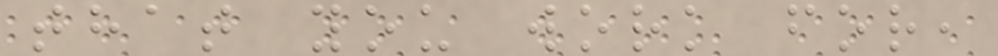that you work for,
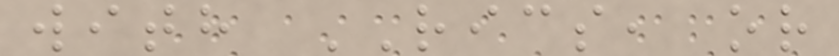with RICS, or
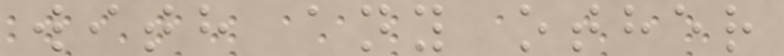with any other
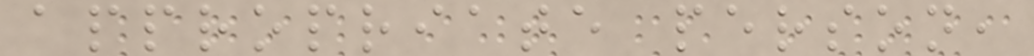appropriate person,
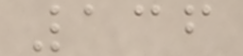136
